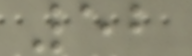52
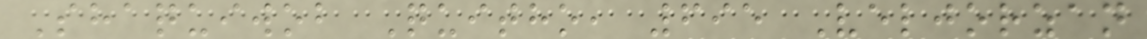Shaquiwob Quitho, 695 Veljorzan
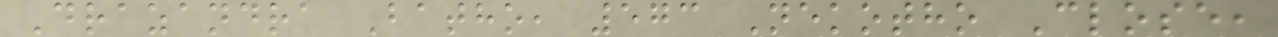Drazandra Batho, 573 Nekotho Close,
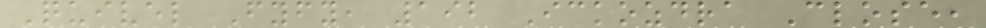Quivel Fyfy, 192 Ickozdra Close,
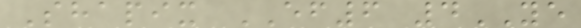Shapix EF6 4YE
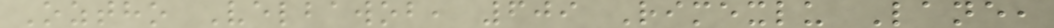Oztho Velbawob, 609 Rimexlu Lane,
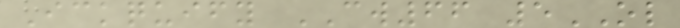Ickquify CW66 5OL
